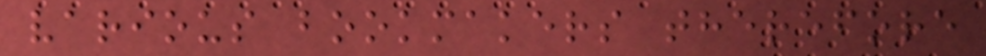various bookmakers therefore
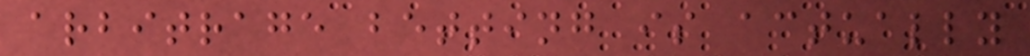arbitrage betting is actually
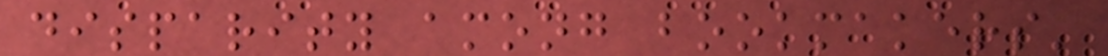disparity among bookmakers'
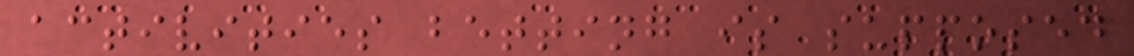activities betting is supposed
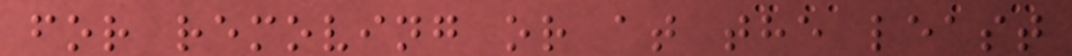for removing or at the least
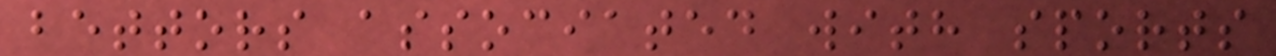bettors associated with sports
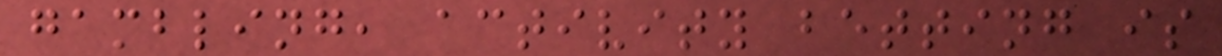gambling, activity betting is
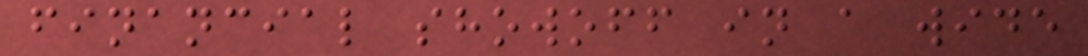financial showoff in a wide
